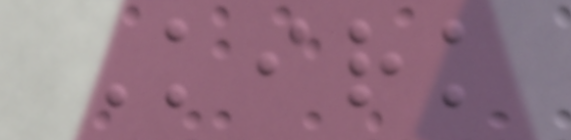Kirk
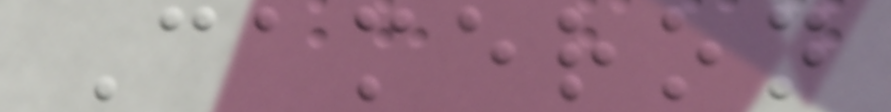Cameron
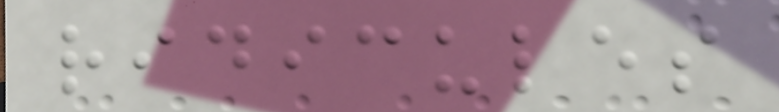ridicules
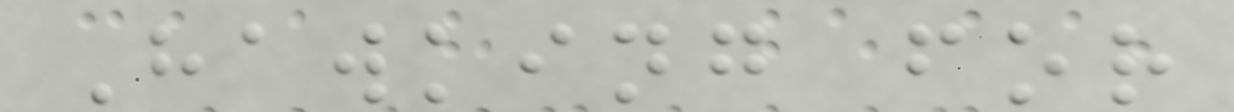Hawking for
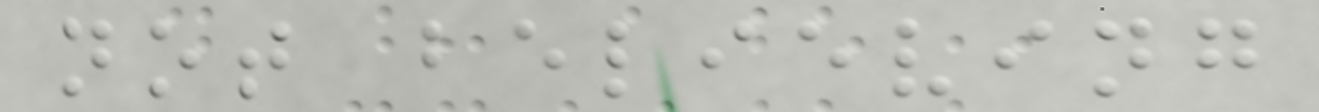not believing
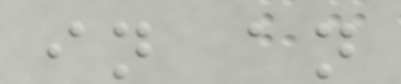in an
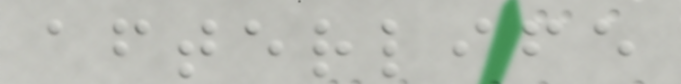afterlife
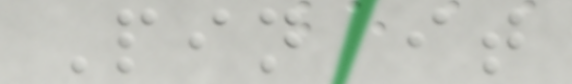Pin it
